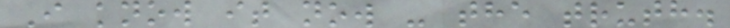I know it now - the truth.
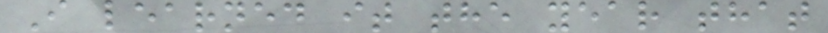I learned it the year that
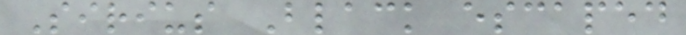Sirius Black escaped
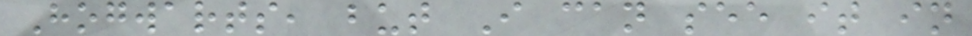Hogwarts, but I can see it in
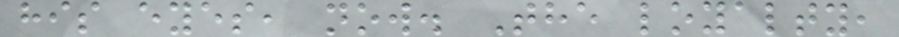his eyes, now. The loyalty,
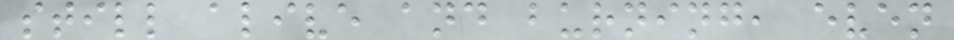still alive and burning, even
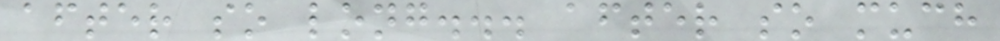after so long... after so much
